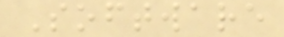Software
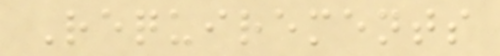Requirements
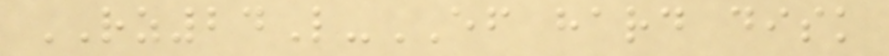RZ24L-EF hard disk
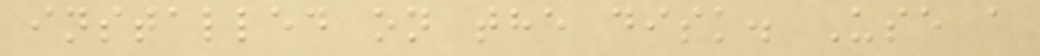installed on the disk. Use a
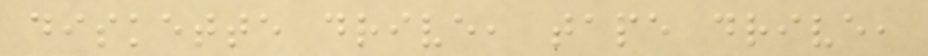diskette drive, tape drive,
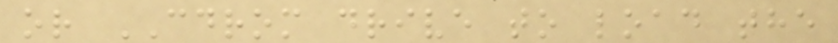or CDROM drive to load the
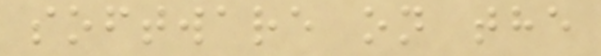software on the
